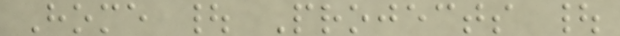Home | Projects |
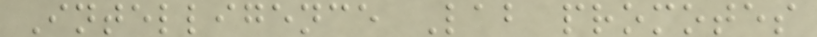Intelligence Lab promotes
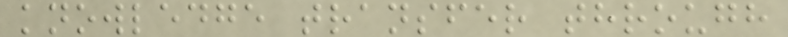knowledge transfer through
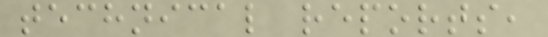technical reports,
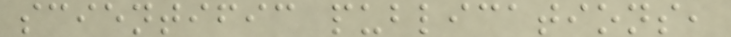scientific publications,
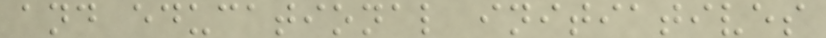and educational initiatives
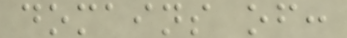domains of:
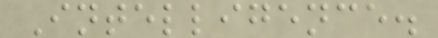Intelligence.
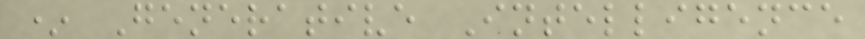* Generative Intelligence
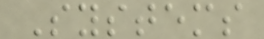Systems
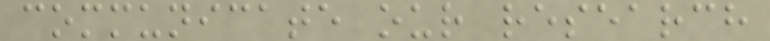communicate our research
